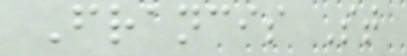Francis St
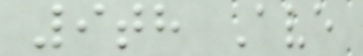9th Ave
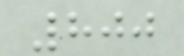800
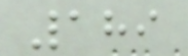189
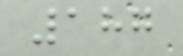187
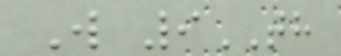W 9TH
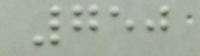750
